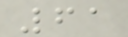61
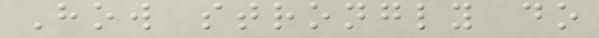How strongly do
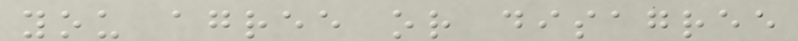you agree or disagree
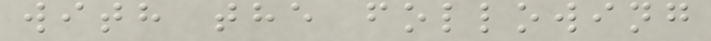with the following
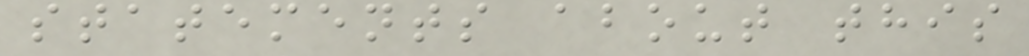statements about this
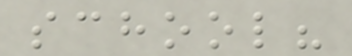school?
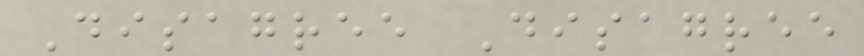Disagree Disagree
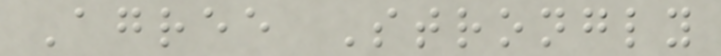Agree Strongly
